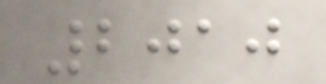2010
